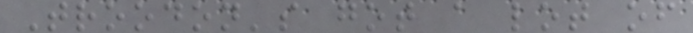Troodon's got a lot of
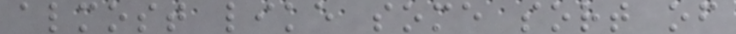almost like some sort of
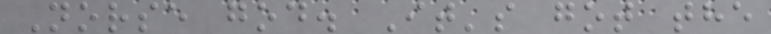Norse god. It's got the
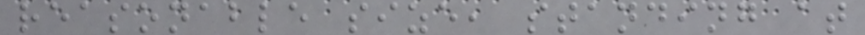reasonable size, standing at
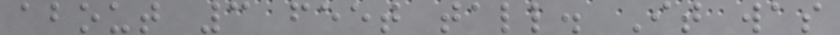about 3 feet tall. It was
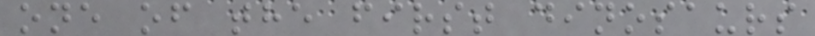one of the first dinosaurs
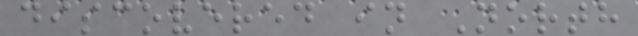discovered in North
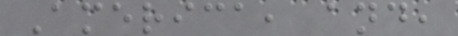America, and,
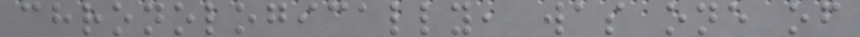chronologically, was one of
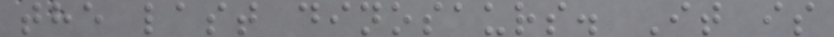the last dinosaurs. It is
